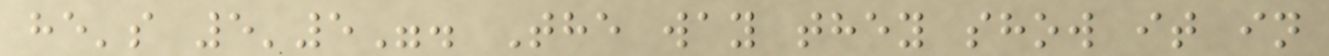he's 5'5". The way they show it in
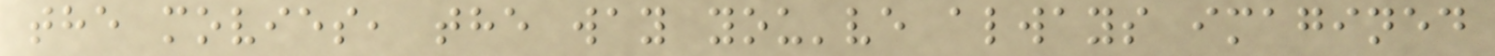the movies, the way you've always imagined
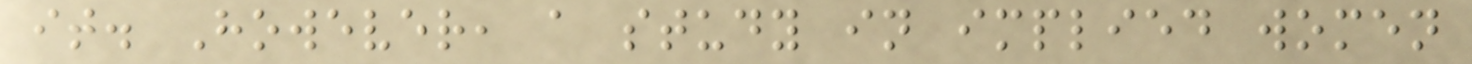it. However, a study in implied women
